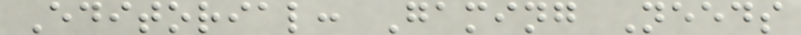Editorial: Gaming Needs
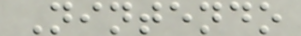Nintendo
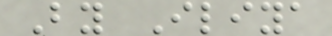By Iliya
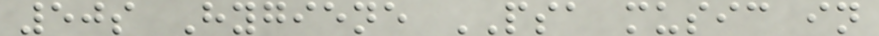50s Hygiene PSA music in
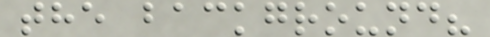the background?
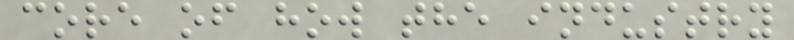core of how the industry
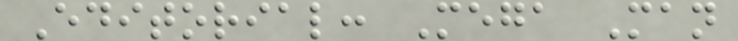Editorial: Mega Man
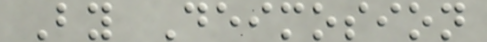By Deimosion
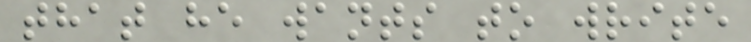that he wants to write
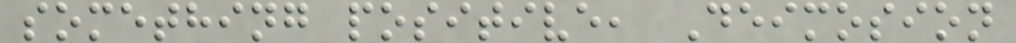something positive, Deimosion
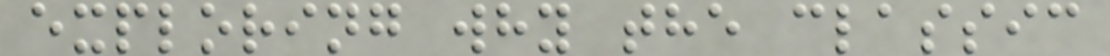exploring why the classic
